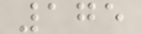175
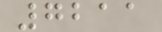7211
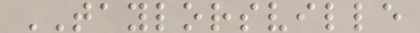TAYLORSVILLE
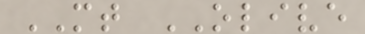MT OLIVE
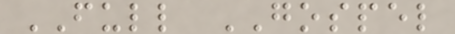FULL GOSPEL
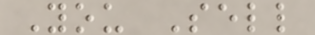You Sell
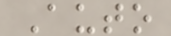Auto
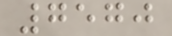7570
